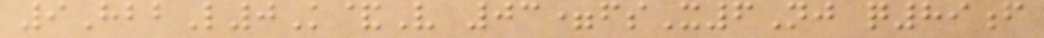9HbbL0K&V 03=fsX6Nj q89f
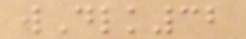wDlk32
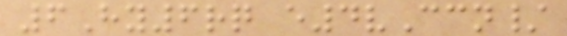6Hy6rq e4vCcn/
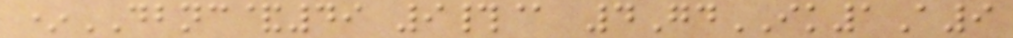*DBNC&49 9#@ 4GdIK1A9
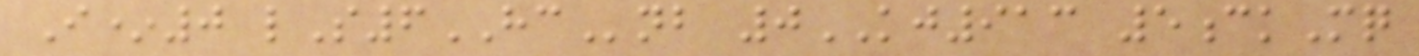I*0 lS6HCnb 0KJ913 5ckMq
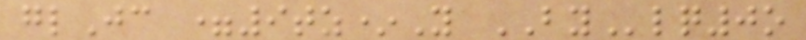glJc =9tz*Y BYlq0o
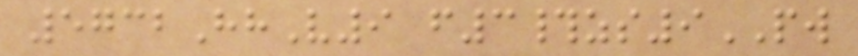5732HhV9 f3#zs9PW
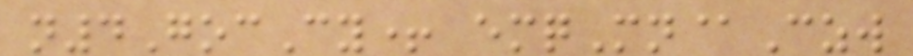n4GocCy+ emqMn@Czw
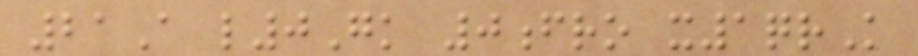21A l0Gk 0fro x1qrK
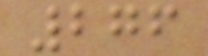276
